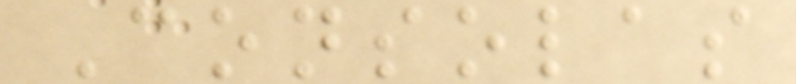Consolas
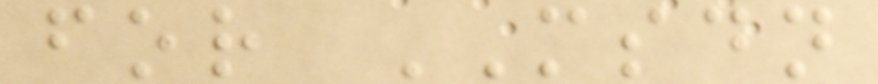for MSDN
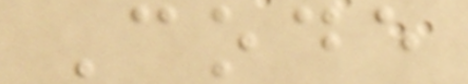Code
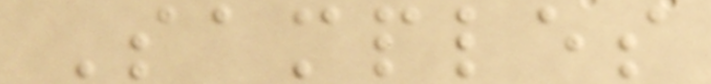Samples
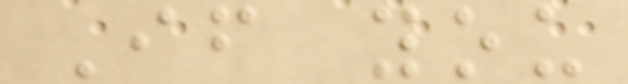If you
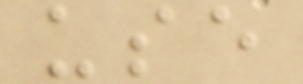use
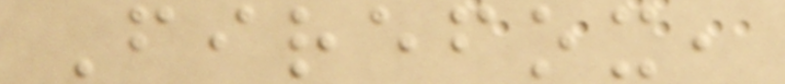Firefox,
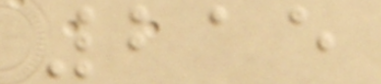215
